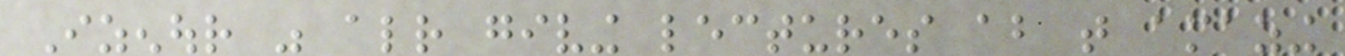Izenour was already giving lectures about that amazing
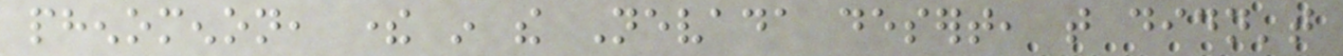phenomenon, there in the Nevada desert, that didn't
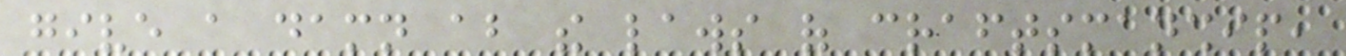give a damn about the laws of craftsmanship,
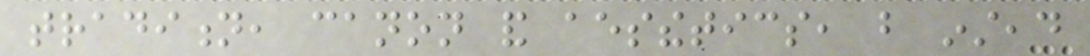tradition, canon and aesthetics, but instead
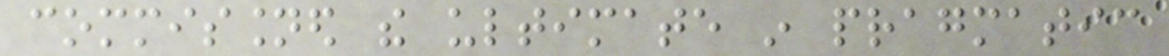commissioned the ultimate in pragmatic
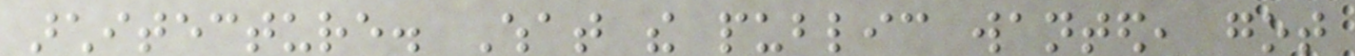architecture. What the public wanted, got
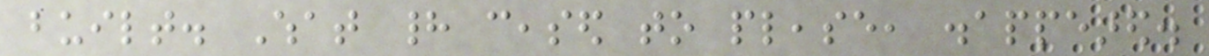built. What had ceased to please, disappeared.
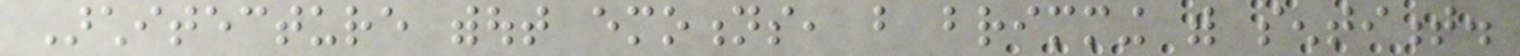Architecture without emotions, but brimming with sentiment.
